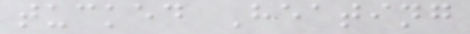tucked Heating
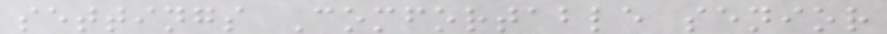settings Comfortable senior
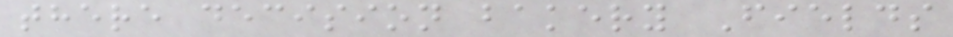there decision bakery Fields
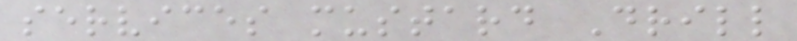services mustard Drill
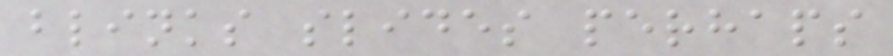blinks slides perhaps
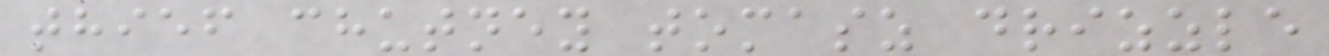thief chutney tomasz drizzle
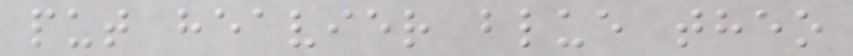put heavier blue theo
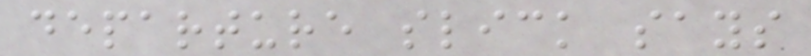departure slick says
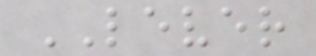LEVER
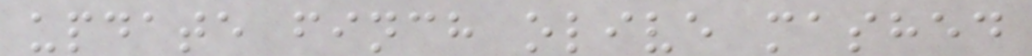update finch olive mashed
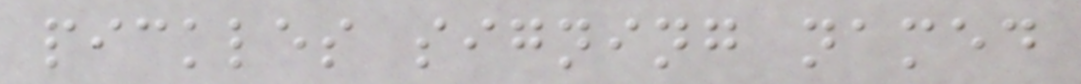pickles signing named
